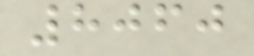8060
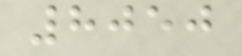8050
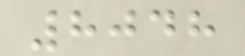8048
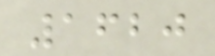1620
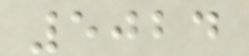5024
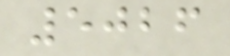5026
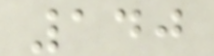140
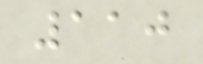110
